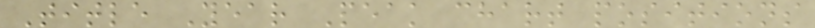Title Year Peak chart positions
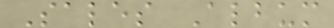Sales Album
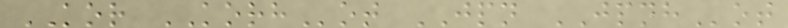KOR KORHot JPN JPNHot
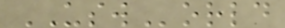USWorld
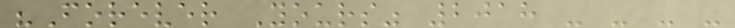"Forever Yours" 2018 - - - -
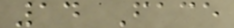14 Face
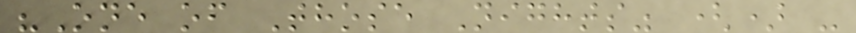"One of Those Nights" () -
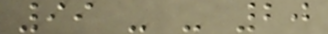99 - - 20
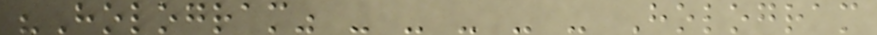"Hologram" - - - - - Hologram
